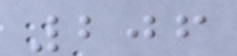206
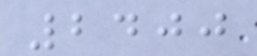2400
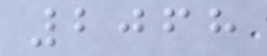2068
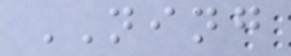NING
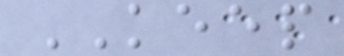KEEP
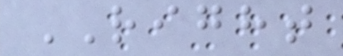RIGHT
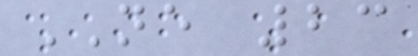NE 23
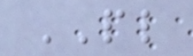PL
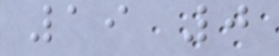19 0
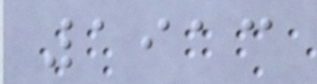1913
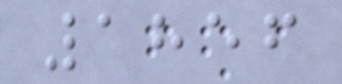1856
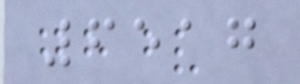6517
